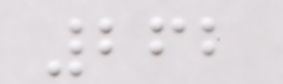262
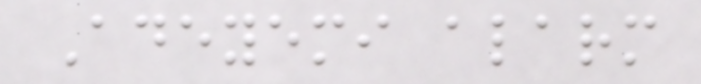Adeyemi alarm
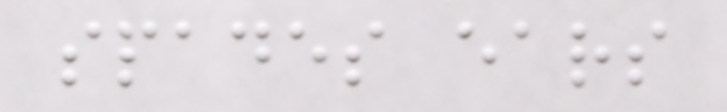spades ears
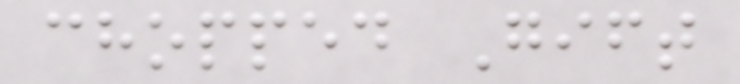chopped Gift
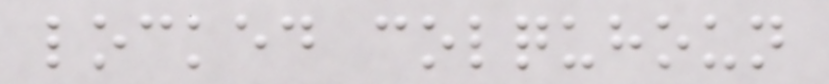locked colquhoun
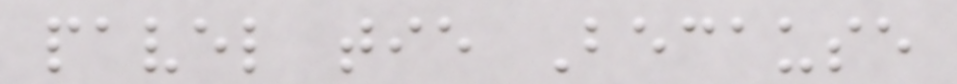pavel tie Because
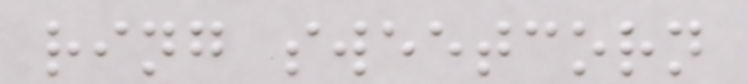ring sweetcorn
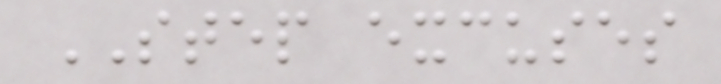STEP excuses
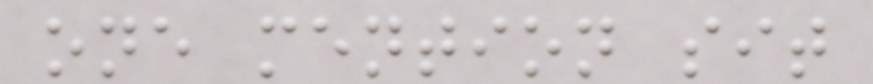one mention sit
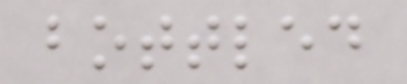bottled
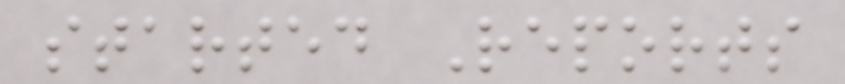started Reports
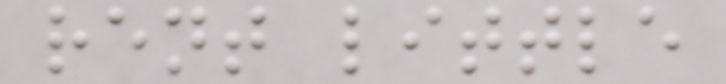rent little
